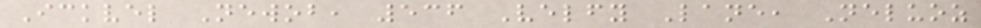Ickvel Newob, 536 Velfy Lane, Neluoz
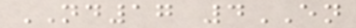ND17 4EN
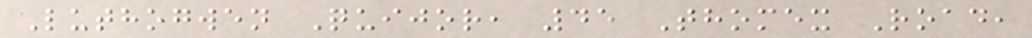Luthogwen Quijor, 45 Thomex Road,
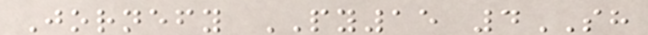Jornefy PY15 4SH
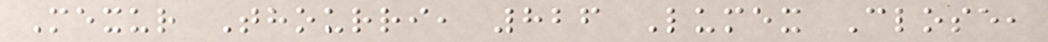Mexur Thourri, 826 Lumex Close,
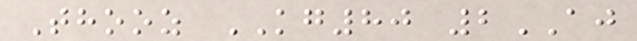Thooz KG80 2AJ
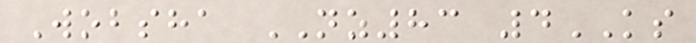Wobsha NZ83 4KS
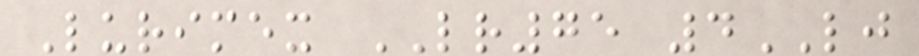Lurimex LR75 4LJ
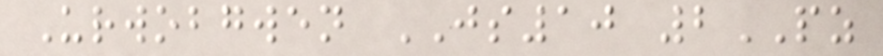Urwobgwen JS10 2PZ
